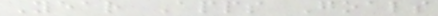Year Apps Goals
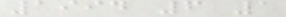1994 6 1
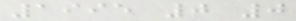1995 0 0
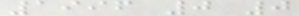1996 0 0
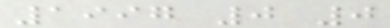1997 0 0
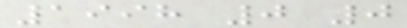1998 0 0
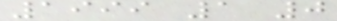1999 1 0
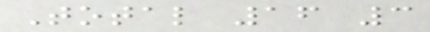Total 16 3
